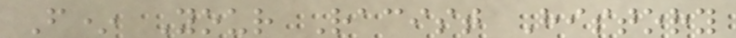F* Your Racist History
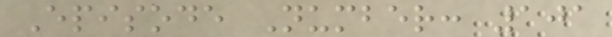Episode Number: 101
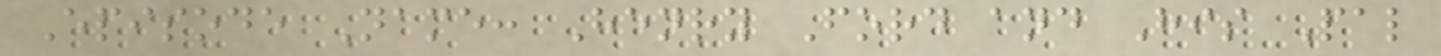Episode Name: Henry Ford and His Pal
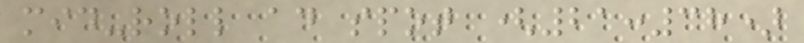mid-roll ad spot (21:38)
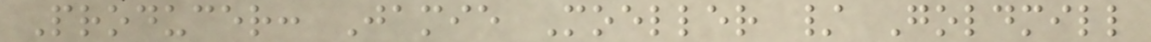Producer: Jamie Moeller / Goldmill
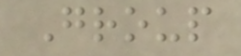Group
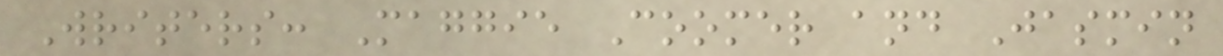Writers: Maggie Coomer and Jasmin
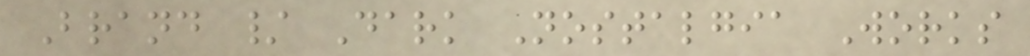Brand / Dark Nostalgia Works
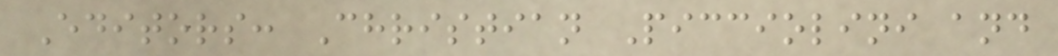Editors: Christian Picciolini and
